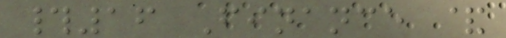#16 Finance &
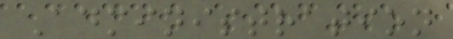Administration
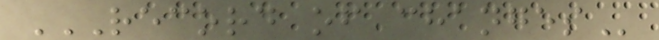RECORD OF CHANGES
